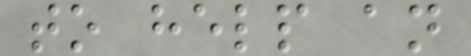to help an
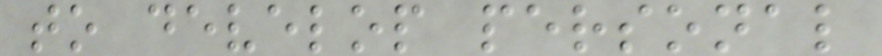to develop personal
